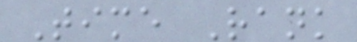Time Rank
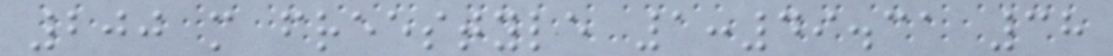200 m freestyle 1:49.31 38
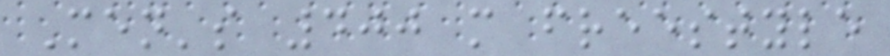Men's 400 m freestyle
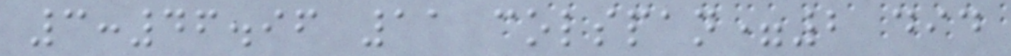3:46.96 11 colspan=2 did
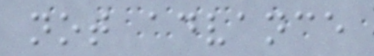not advance
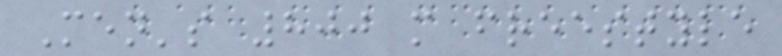Men's 800 m freestyle
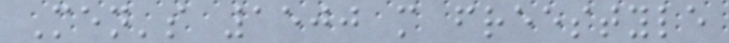Men's 1500 m freestyle
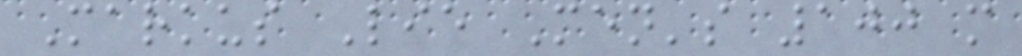Markus Lie Men's 100 m
